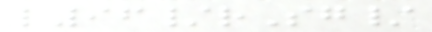l96/rSg/
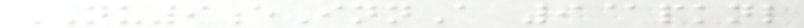NU9eInnA 9@pknl
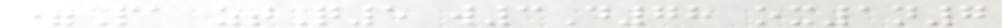=Pa ztQ5 w3D78 ox1n7
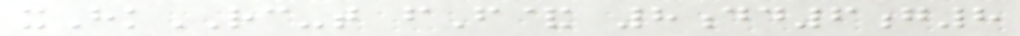xHkRC-t fF& 8dd6g8
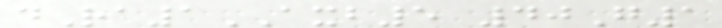dRa1AXB5 40G1
